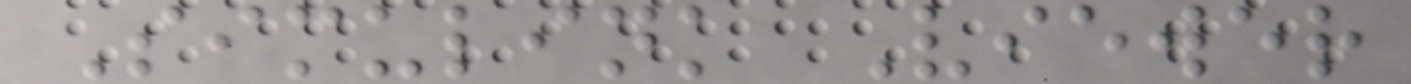Simulink Viewer
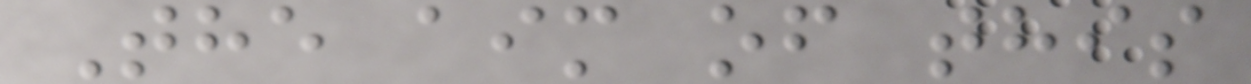The aim of this
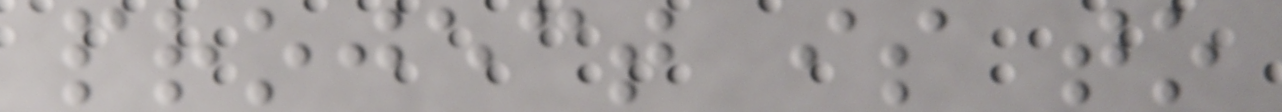project is to
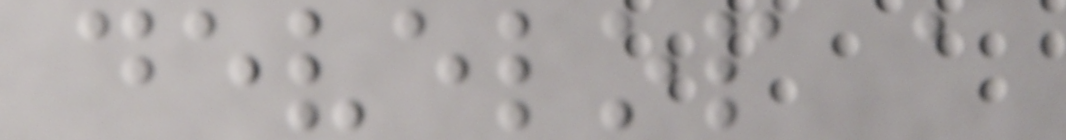develop a
